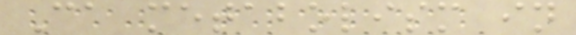Ca metabolism in
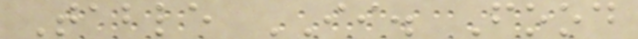Table II. Food
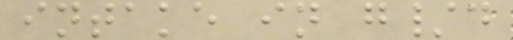intake in g/d
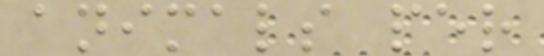animals per
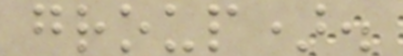group).
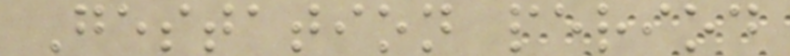Gestation period
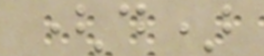(d)
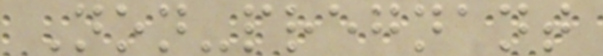Non-pregnant
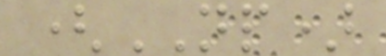(NP)
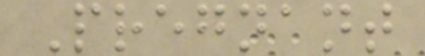Pregnant
